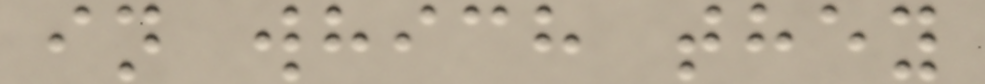in which they
